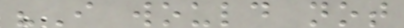"I would not
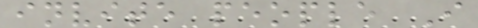invite people I
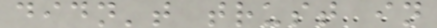didn't trust in
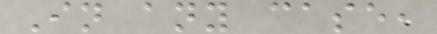In any case,
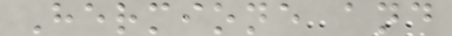Hermione and
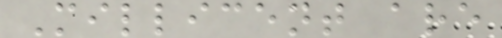Millicent are
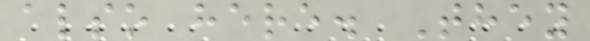also here. They
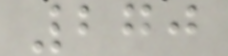270
